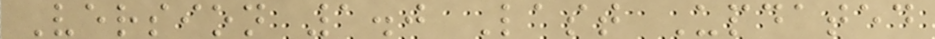Version 1.0 Last Updated
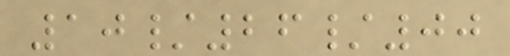10/26/00
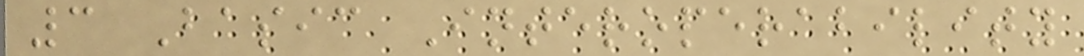3 Basic Interoperability
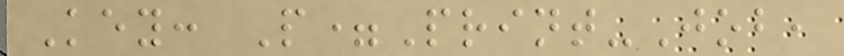Key: P=Print-Job,
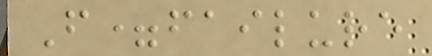F=failure
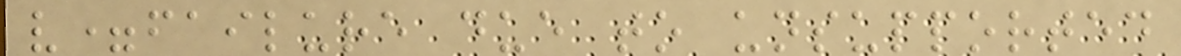v=failure due to unsupported
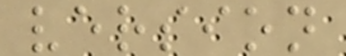version
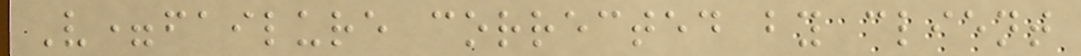V=failure corrected by client
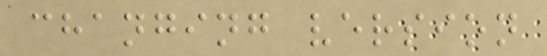changing version
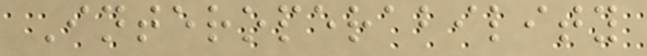Interoperability
